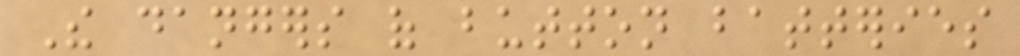The dangers of button batteries
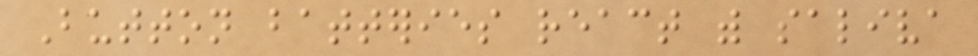Button batteries react with saliva
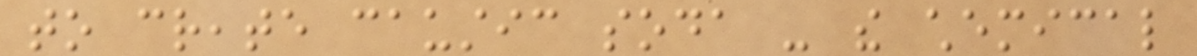to create caustic soda - the chemical
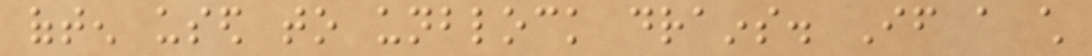often used to unblock drains. If a child
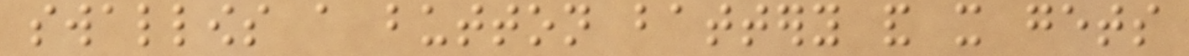swallows a button battery and it gets
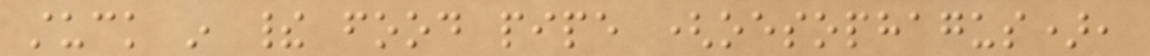stuck in their food pipe (oesophagus),
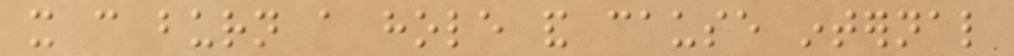it can burn a hole and cause internal
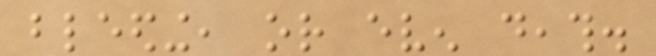bleeding, or even death.
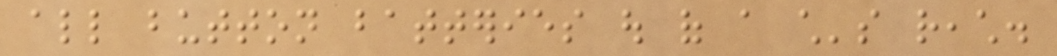all button batteries out of a child's reach.
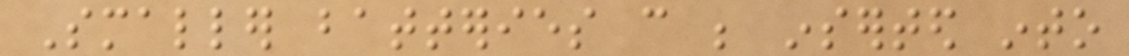Smaller batteries can be inserted into
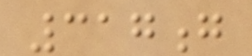317g
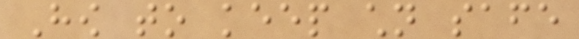How to keep children safe
